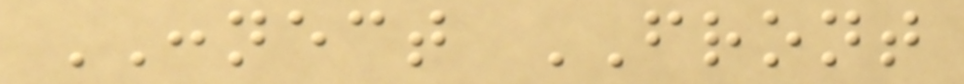CONNECT FRONT
